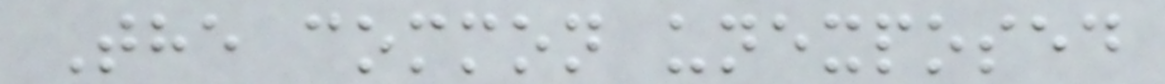The common unexposed
